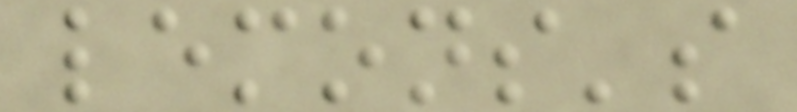lemons's
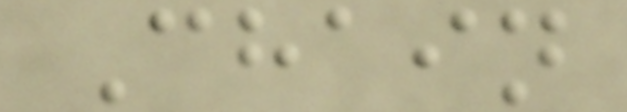Chain
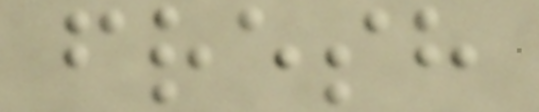fresh
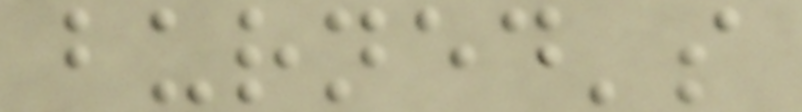burned's
